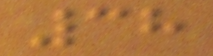38
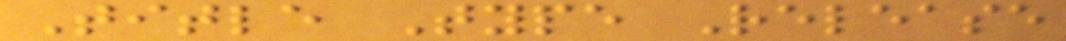Title Type Release
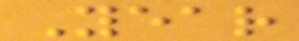Year
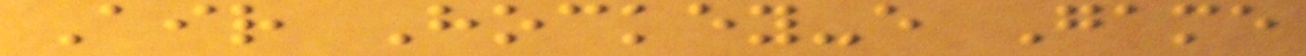Air Hockey-e Game
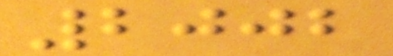2002
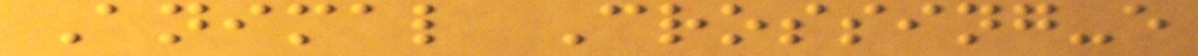Animal Crossing-e
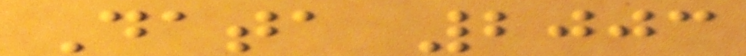Data 2003
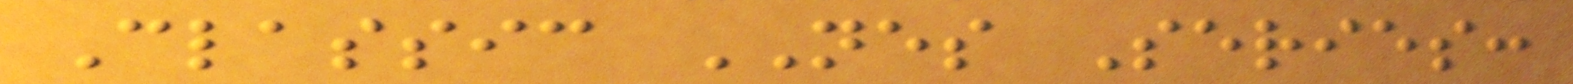Classic NES Series:
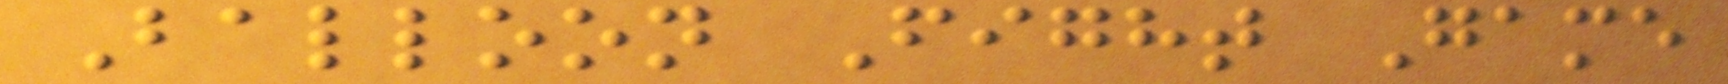Balloon Fight Game
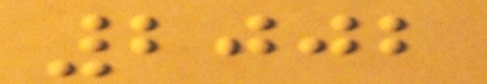2002
